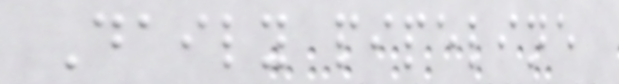Daily pipeline
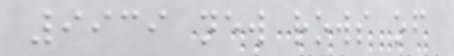9939 new rows of
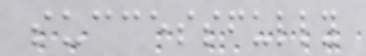successfully
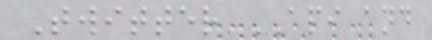Twitter API and
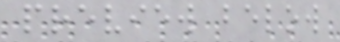preview below
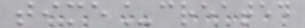time_created
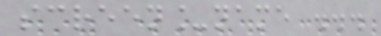screen_name ...
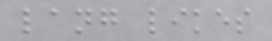lang likes
